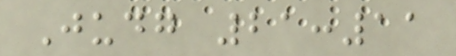Judg 21:11
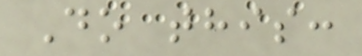Do this:
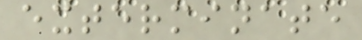exterminate
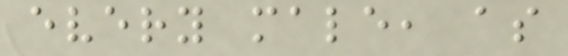every male, as
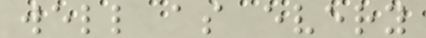well as every
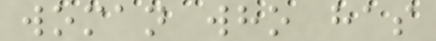woman who has
